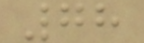78
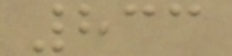833
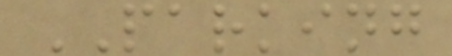PARKING
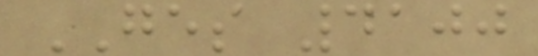GES 4100
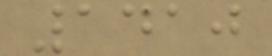1410
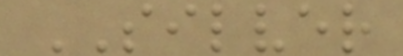SILVER
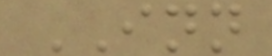INN
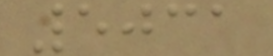5031
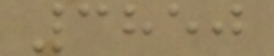3850
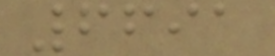6691
